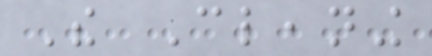The Cleaning
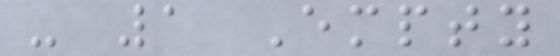- 1 Empty
